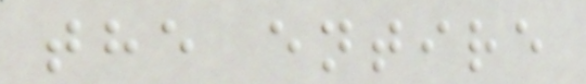the entire
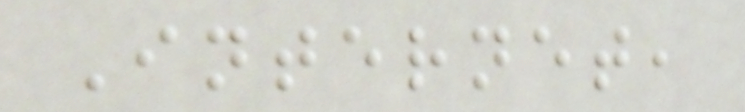Internet,
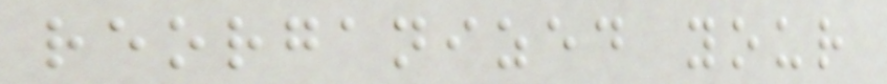reorganized your
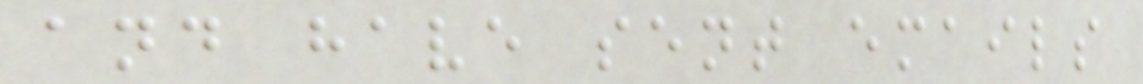and have sent emails
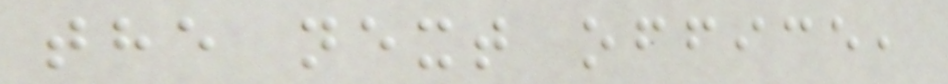the next office,
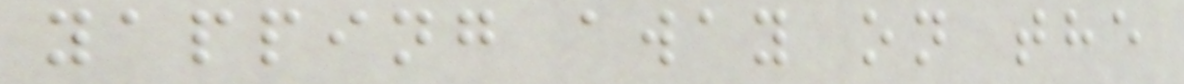yapping away on the
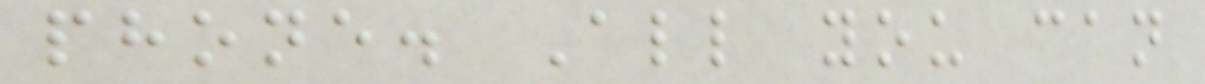phone. All you can
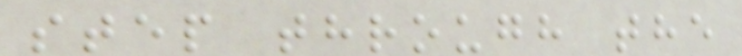step through the
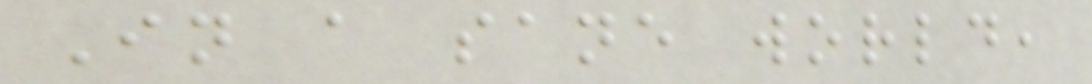In a sane world,
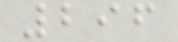296
